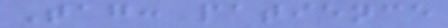Tag: patience
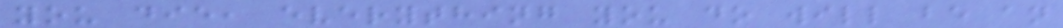you die, everything you do will be an
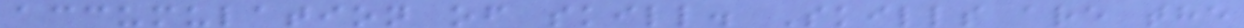accumulation of skill. Skills are the
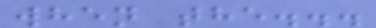when the...
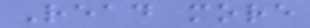Read more
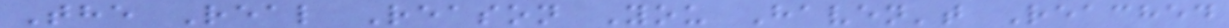The Real Reason You Haven't Reached
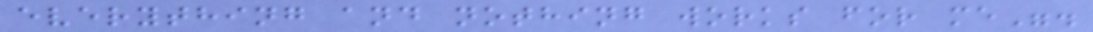everything and nothing works for me".
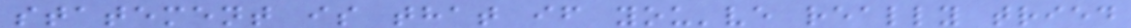statement is that if you've really tried
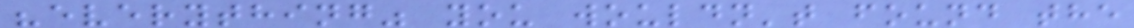"everything" you wouldn't found the
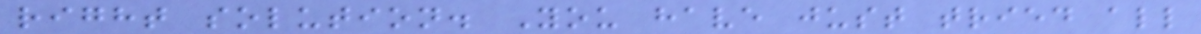right solution. You have just tried all
